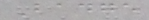Badge
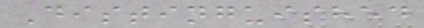Distinguished
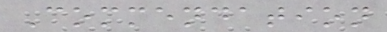Commendation
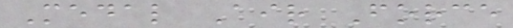Medal Air Force
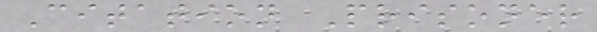Citation Prisoner
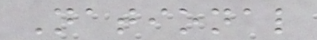National
